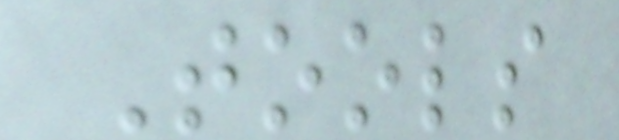Tools
